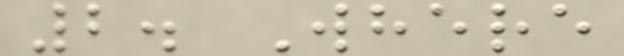2. Where
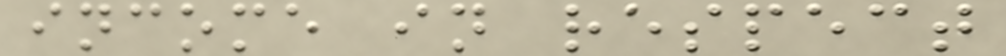income in respect
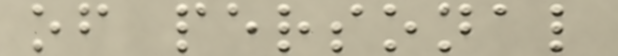of personal
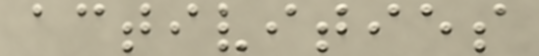activities
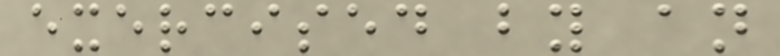exercised by an
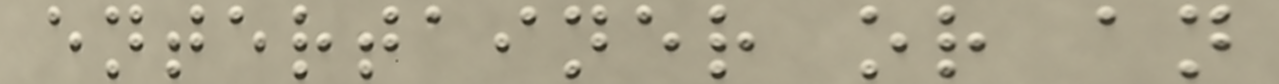entertainer or an
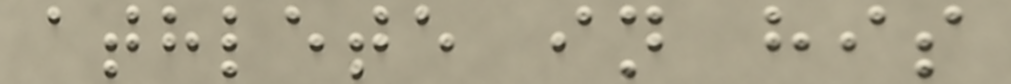athlete in his
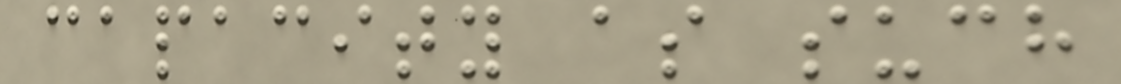capacity as such
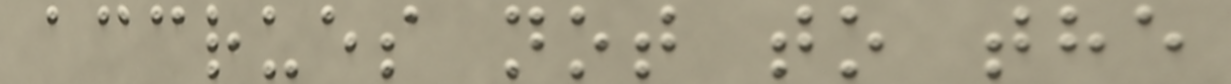accrues not to the
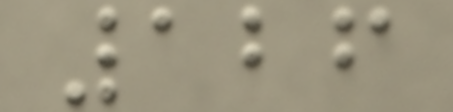126
